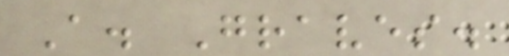A. Graves.
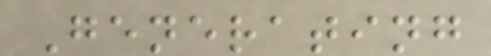Generating
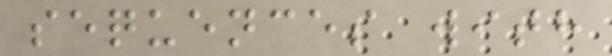sequences with
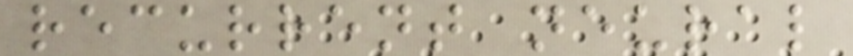recurrent neural
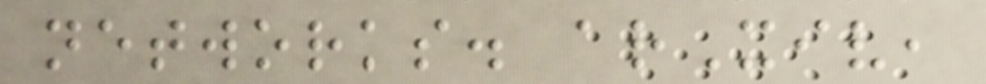networks. arXiv,
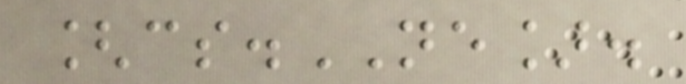[cs.NE].
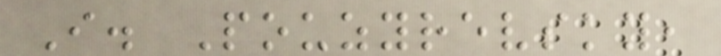I. Pouzyrevsky,
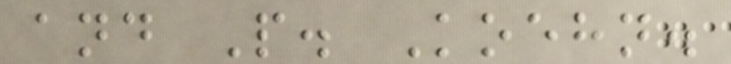and P. Koehn.
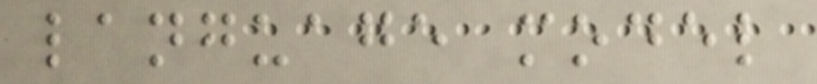language model
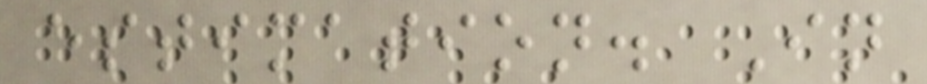estimation. In
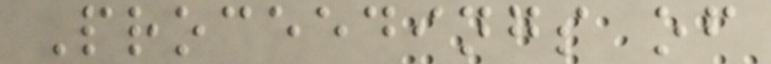Proceedings of
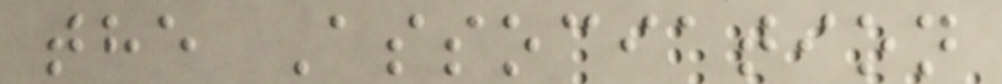the Association
